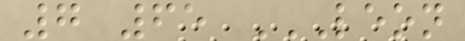7 65 LEON
